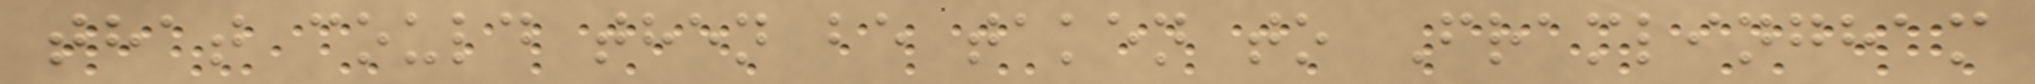that could then be taken to Framlingham
